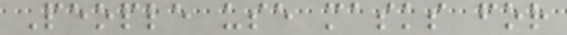People use masks for
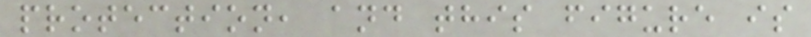protection, and this figure is
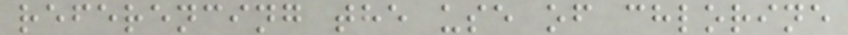referencing the use of chlorine
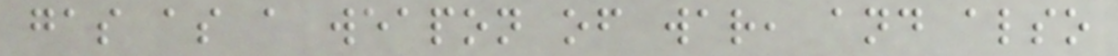gas as a weapon of war, and also
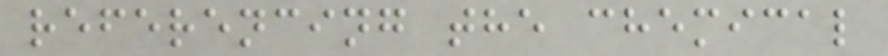referencing the chemical
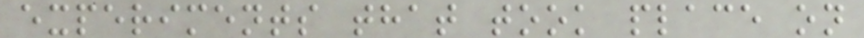experiments that took place on
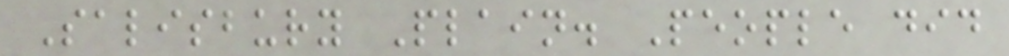Salisbury Plain. People did
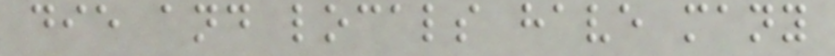die and locals have many
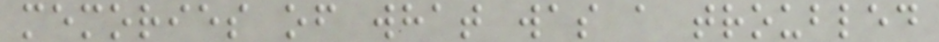memories of what was a troubled
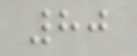80
